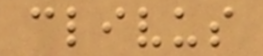clivus
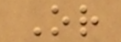Or
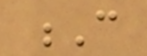C
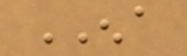ENA
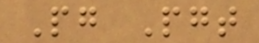Pg Pgt
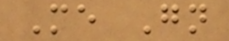Me Gn
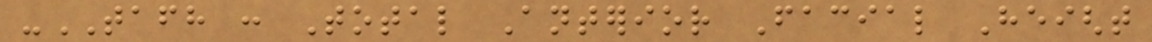-TAFH : Total Anterior Facial Height
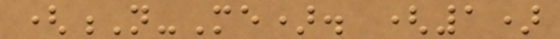(N-Me). (1)
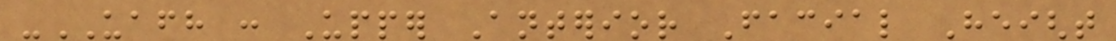-UAFH : Upper Anterior Facial Height
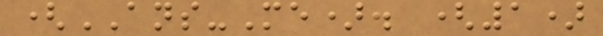(ANS-Me). (1)
